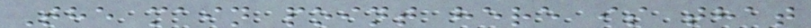The main point here is that
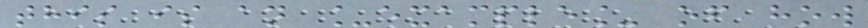this is an _example_ of how
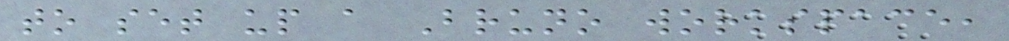to set up a Bruno workspace,
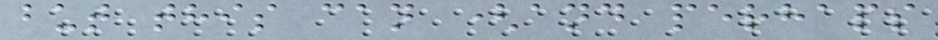but this can (and perhaps
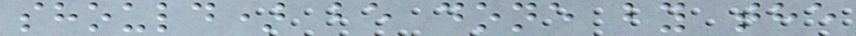should) be done by the
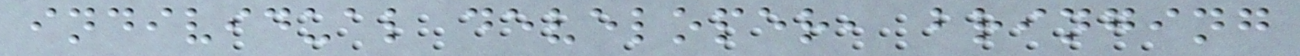individual developer, bringing
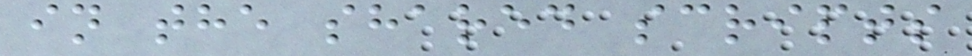in the shared scripts
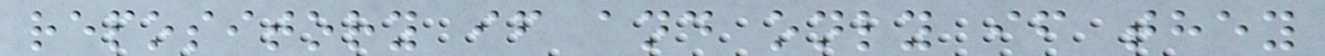repository if and only if they
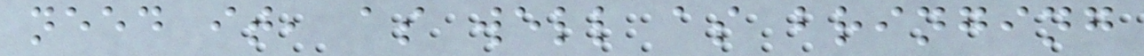need it, as well as bringing
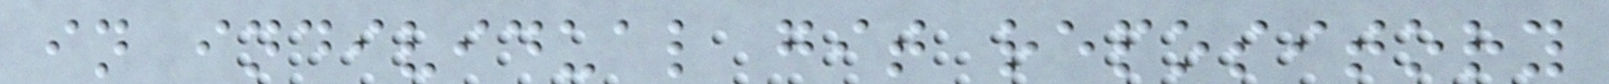in individual git repository
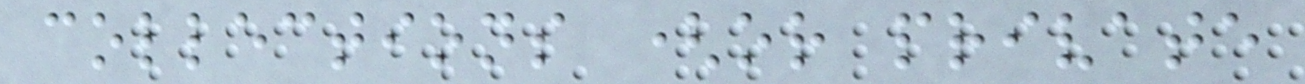collections (or private
